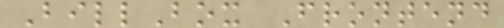BillBox Frontend
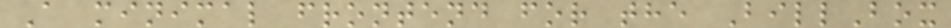A minimal frontend for the BillBox
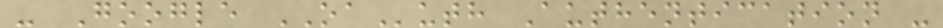- Google OAuth Authentication -
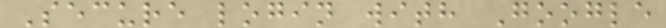Secure login with Google
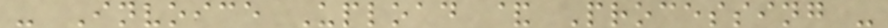- Invoice Upload & Processing -
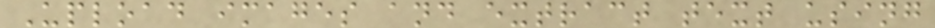Upload images and extract text using
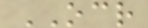OCR
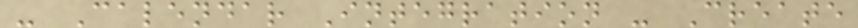- Calendar Integration - Create
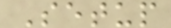Setup
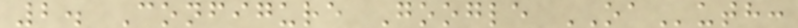2. Configure Google OAuth:
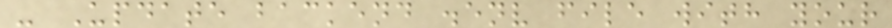- Update backend .env file with your
